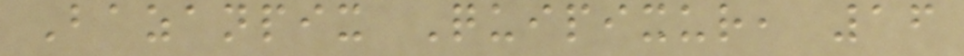Bazanpix Quipixur, 16
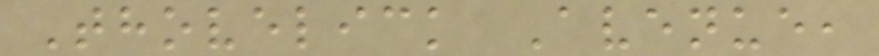Thovelick Avenue,
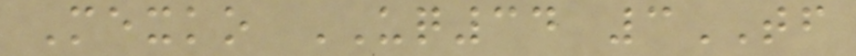Mexko UQ34 3TF
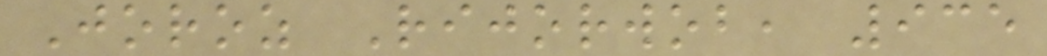Joroz Rijorwob, 935
